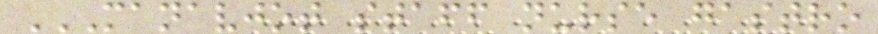MANAVJOT STAFF NURSE GASTRO
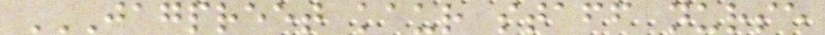JAGPREET KAUR STAFF NURSE
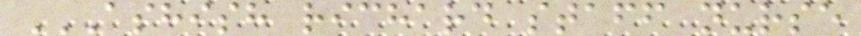ASHISH RICHARD STAFF NURSE
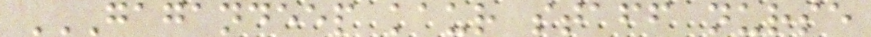GAGANDEEP KAUR STAFF NURSE
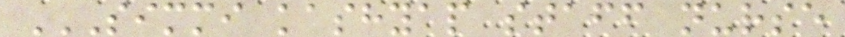SIMMI KASHYAP STAFF NURSE
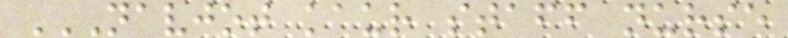NAVJOT KAUR STAFF NURSE
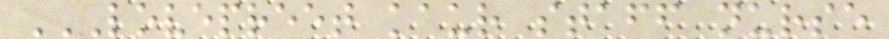LOVEPREET KAUR STAFF NURSE
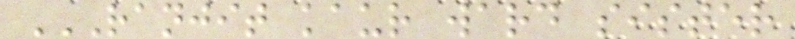RANJIT KAUR WARD SISTER
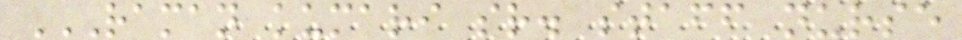RAMAN KUMARI SR. STAFF NURSE
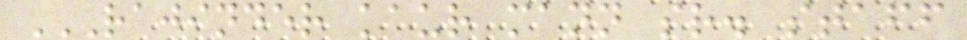RAJINDER KAUR MANN SR. STAFF
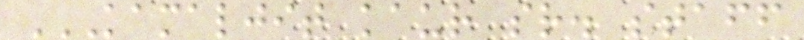KAMALJIT KAUR SR. STAFF
